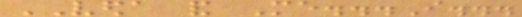VEDA and Me...I...
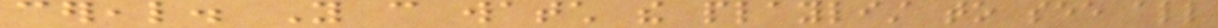cereal. You can watch the playlist to see all
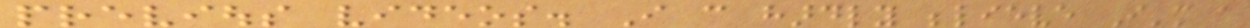previous videos. I can hardly believe I'm a
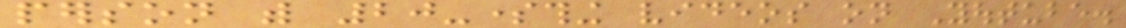person with 20-something videos on Youtube.
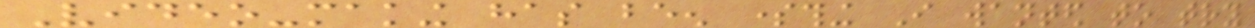Video-making has been something I wanted to try
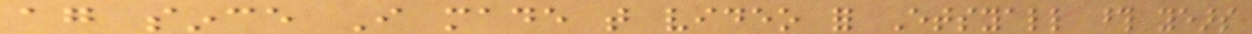again since I made that video for Etsyall those years
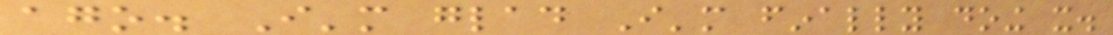ago. I'm glad I'm finally doing it.
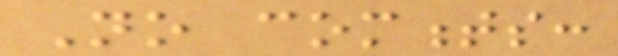No comments:
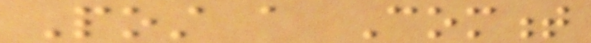Post a Comment
